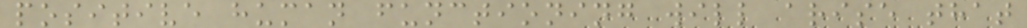positive human functioning will arise that
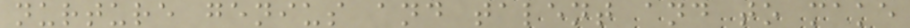nurture genius and talent and to make
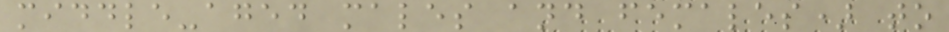middle-aged males and females) to
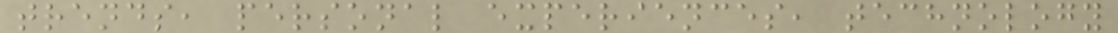trends, personal experiences, technology
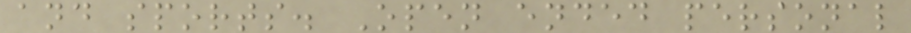and sports. Open ended personal
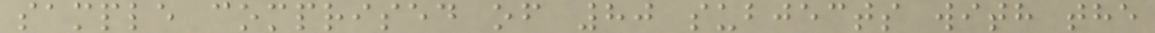sample comprised of 80 subjects with the
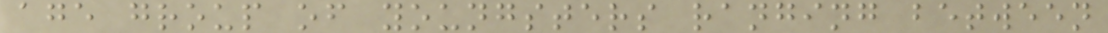age group of youngsters ranging between
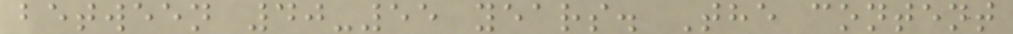between 40-55 years. The content
